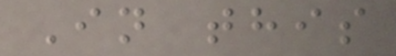In this
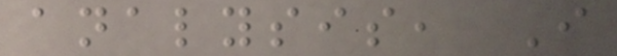analysis, I
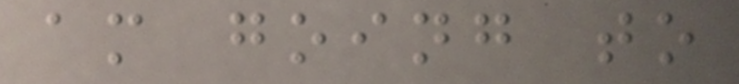am going to
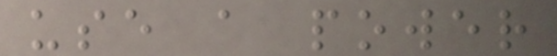use a power
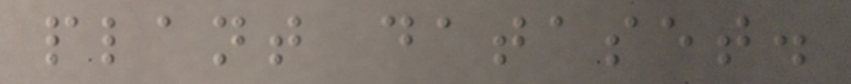plant dataset.
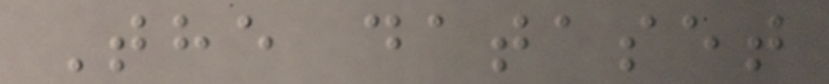The dataset
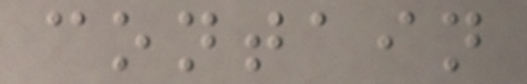contain
